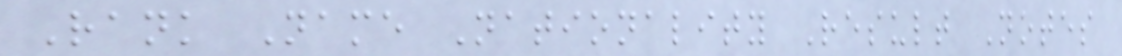Rank Name Nationality Result Notes
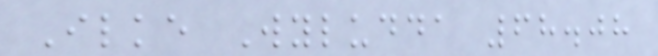Ilke Wyludda 68.08
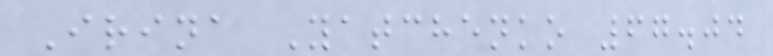Irina Yatchenko 67.04
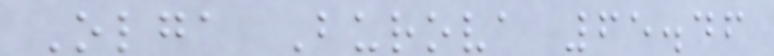Olga Burova 65.46
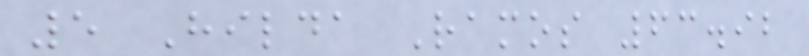5 Hilda Ramos 63.92
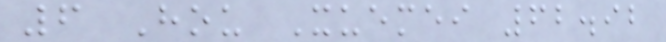6 Hou Xuemei 62.92
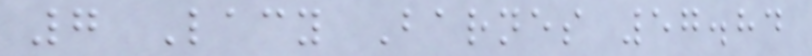7 Lacy Barnes 57.84
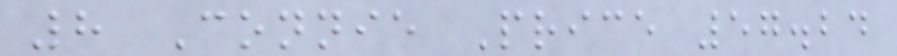8 Connie Price 57.24
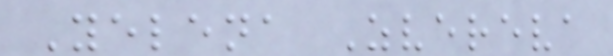Yelena Zvereva
